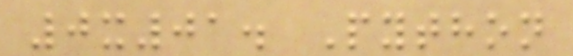0x01. Python
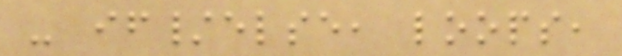- if/else, loops,
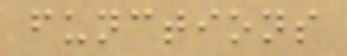functions
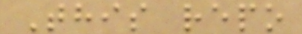This repo
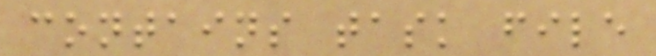contains task file
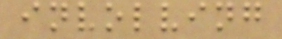involving
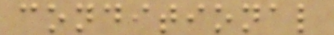conditional
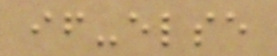if-else
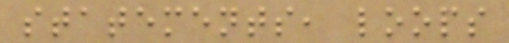statements, loops
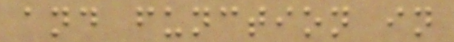and function in
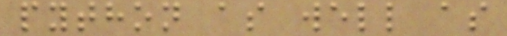python as well as
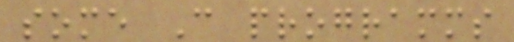some C programms
